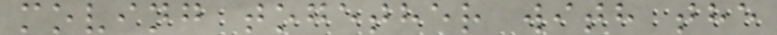moving together with the
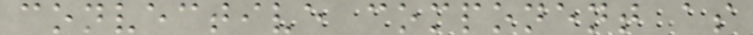convective component as
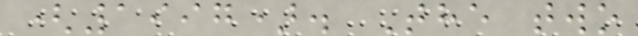(1997). The two
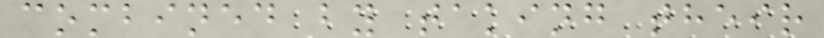combined by taking their
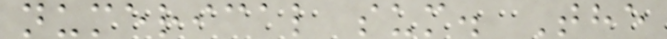numerical sum. The
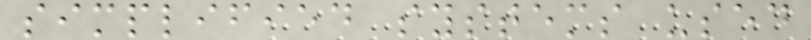simplified systems used
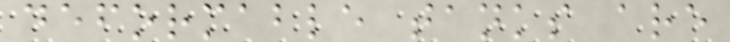deformable tanks are
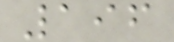196
